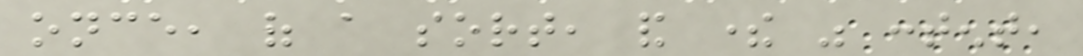once, of a sort, and there was content,
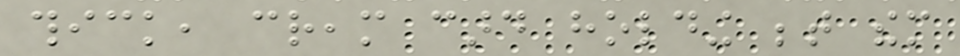thick, cream card holding between them
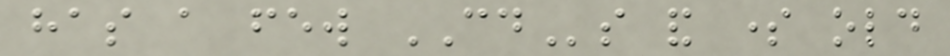has a few CDs and some old
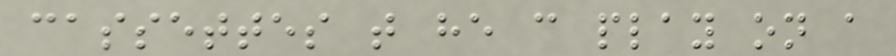cassettes that he can play on a
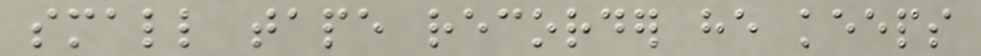small tape recorder he keeps
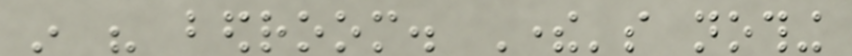in his bedroom. There's nothing
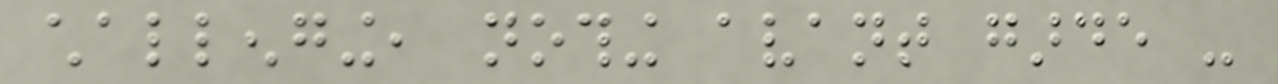challenging, nothing avant garde -
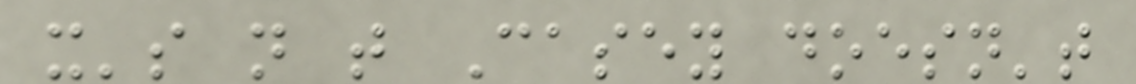it's not that Casey doesn't
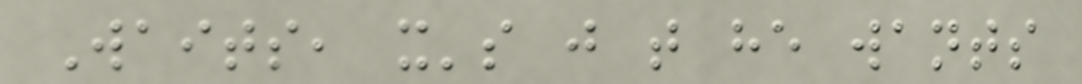Waits, it's just that he wants
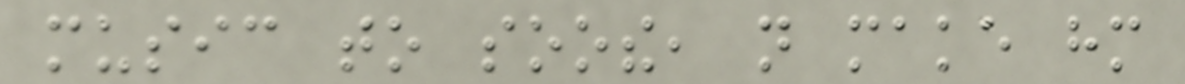music to soothe, not make him
